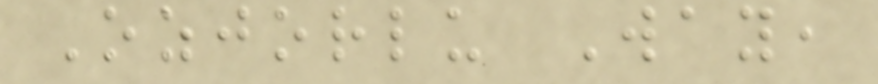Ozjorlu Way,
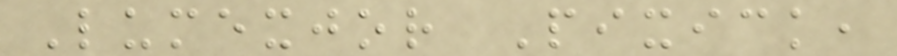Lumexjor Pixick,
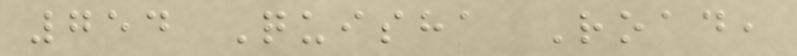754 Quisha Road,
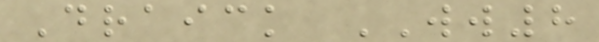Draick WW8
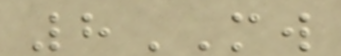8MW
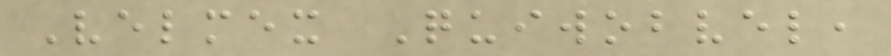Velmex Quiwobvel,
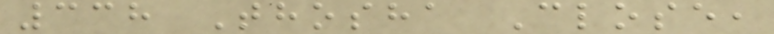338 Thosha Close,
